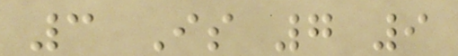3 Is 7 9
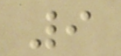9
